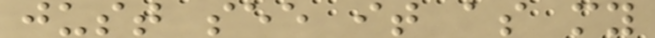just see it as my
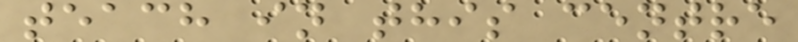teach in this centre
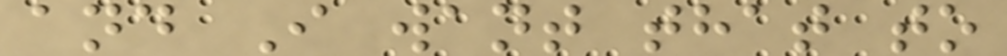and I want that to
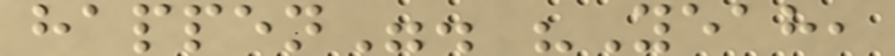happen". "Yeah,
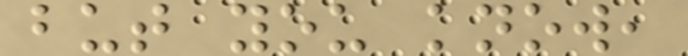but you know,
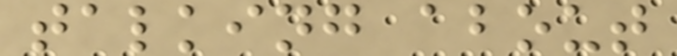talking about
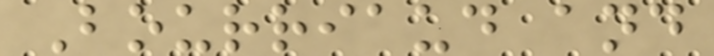Bourriaud and
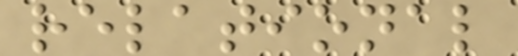relational
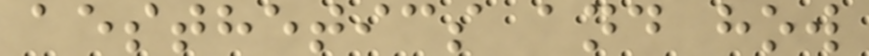aesthetics and how
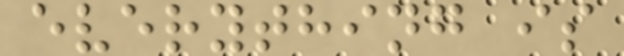everything is
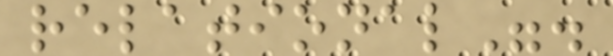relational".
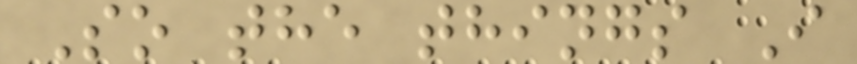So the things I
